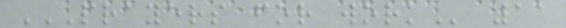PRAYERS FOR WORK 11
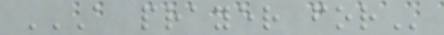A PRAYER FOR
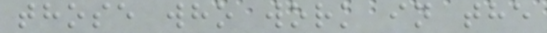those who work in the
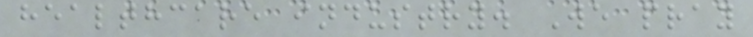healthcare industry. We pray
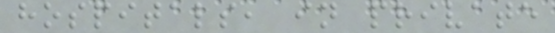hospitals, in private
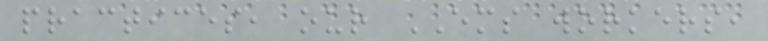practices, our EMS workers,
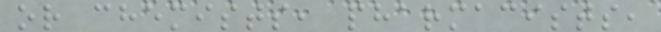or chemists, pharmacists,
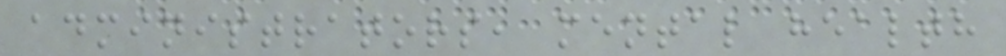administrators, mental health
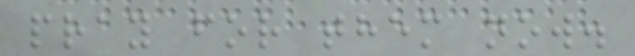pray for them now.
